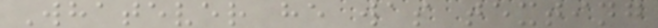Whatever he was texting
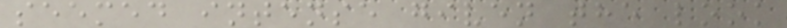seemed intense given the look
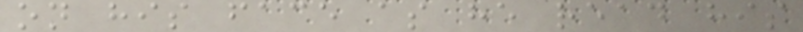on his face as he read his
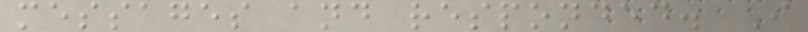messages and responded. I
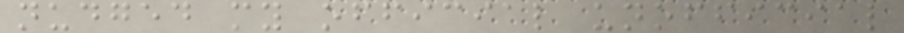nudged my official unofficial
